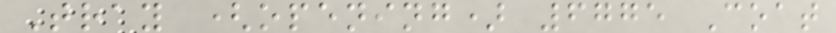Tray (opening) 6775 Coat
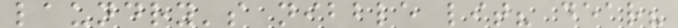laundry's nibble lit? dear?
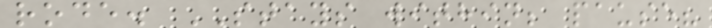rode. STAYS within; pause?
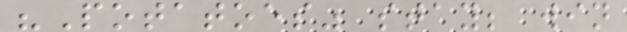"Potatoes" stay; win
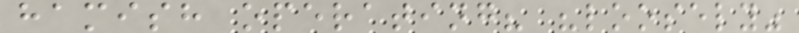hamish operating? "loosely"
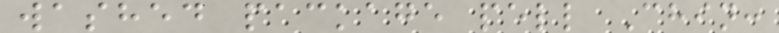washed package pell Chin:
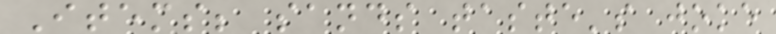Items; sands taste's joke
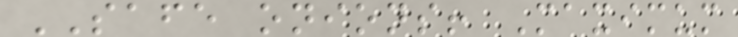SAFE onions! Maximum
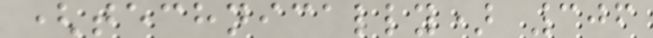(technically) 306
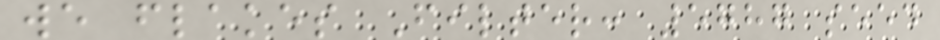we flakes Filter: 5787 seed
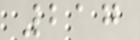217
